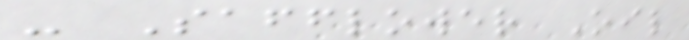- Safflower Oil
